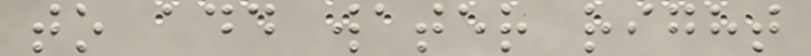to add water right
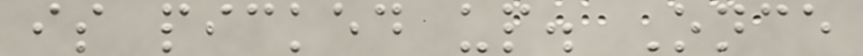is picked up. Once
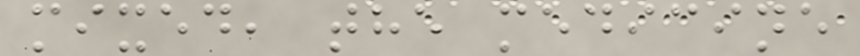mixed, the medicine
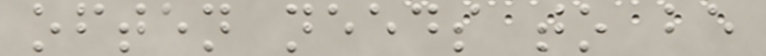often needs to be
